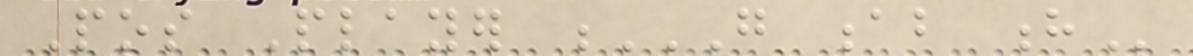Pos Player G AB H
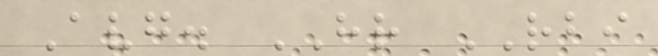Avg. HR RBI
